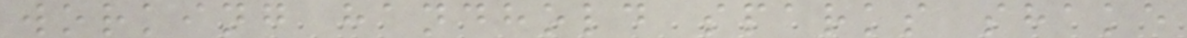working handhold sparks shake
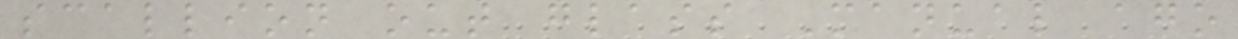scallion out glass Manual ago
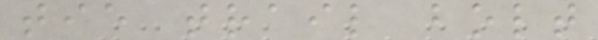tie trail bolt
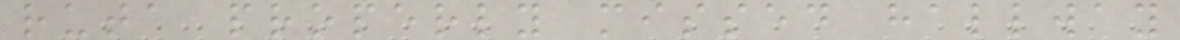ruta properly missed hallway
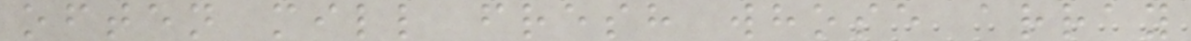often mill fresh whose array
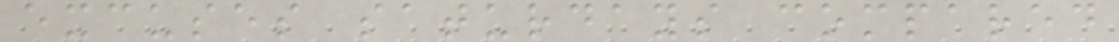excuses saturdays compared
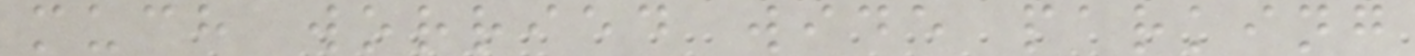much worried wide parking
